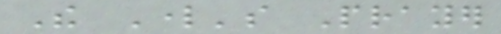The Lord's Prayer
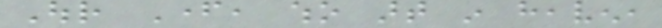Our Father, who art in heaven,
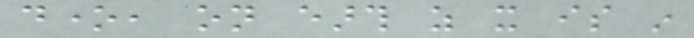done, on earth as it is in
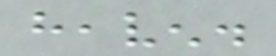heaven.
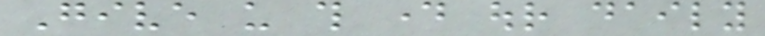Give us this day our daily
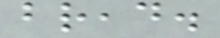bread.
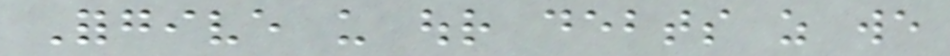Forgive us our debts as we
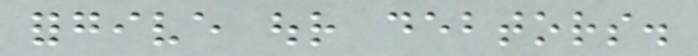forgive our debtors.
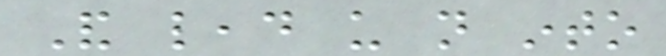And lead us not into
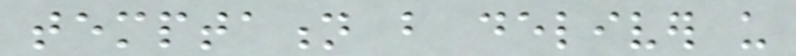temptation but deliver us
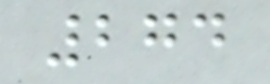274
